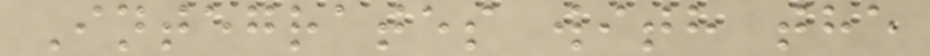Integrates with the
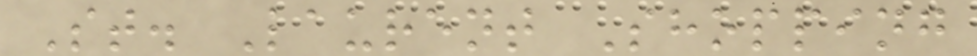St. Laurent Shopping
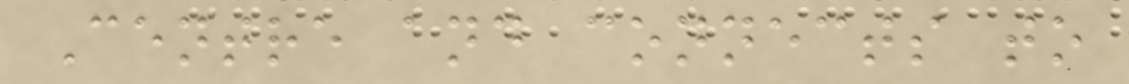Centre and connects to
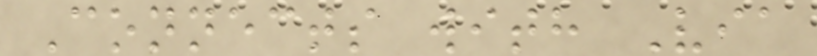Connects with Via
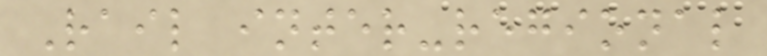Rail inter-regional
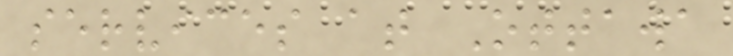services at Ottawa
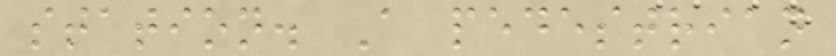station. A pedestrian
